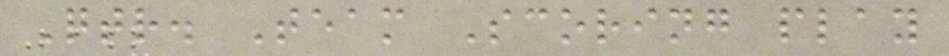Qtr. Team Scoring play
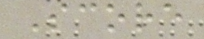Score
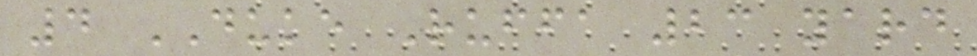4 DUKE Ruffa 23 yard
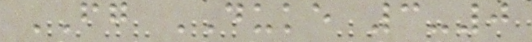FG DUKE 3-0
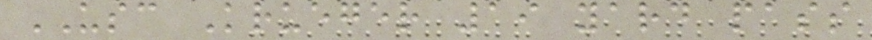USC Krueger 19 yard pass
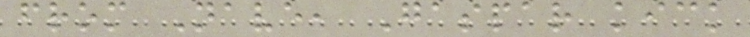from Nave, Gaspar kick
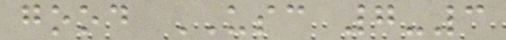good USC 7-3
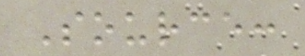Source:
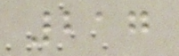217
